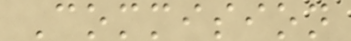Commision
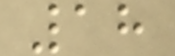18
